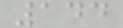144
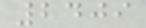2409
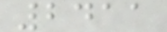2411
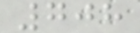708
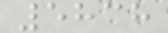5838
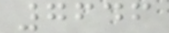7646
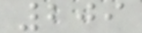209
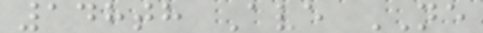148th Ave NE
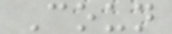Coun
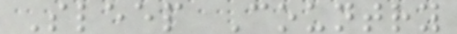Sleep Country
